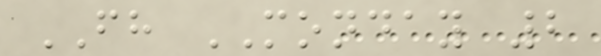FH MONDAY 2
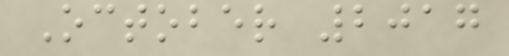October 2017
